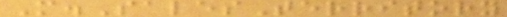M.SalesTerritory
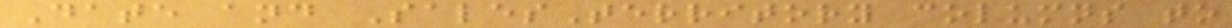Date and SalesTerritory columns to
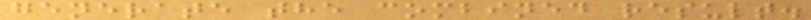generate the combined result.
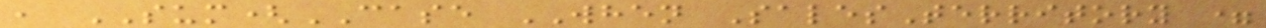, SUM(CASE WHEN SalesTerritory =
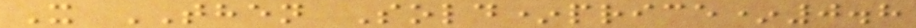X THEN Sold*price*0.8
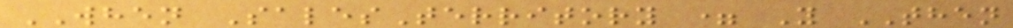WHEN SalesTerritory = Y THEN
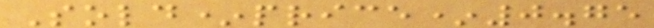Sold*price*0.75
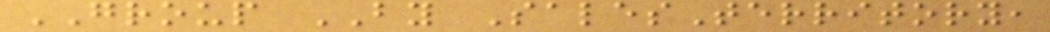GROUP BY SalesTerritory,
